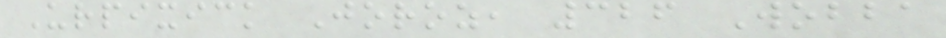Urpixick Joroz, 326 Wobba
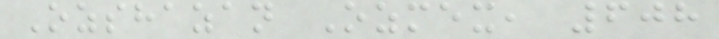Ozshazan Ozmex, 608
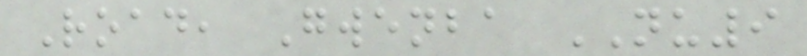Road, Gwenba NU9
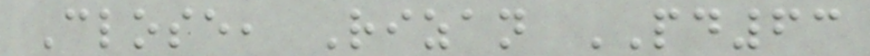Close, Rizan PD63
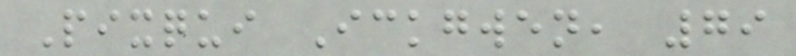Pixqui Ickgwen, 79
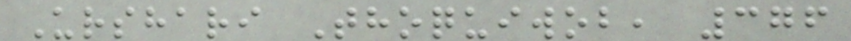Urshari Thoquiwob, 376
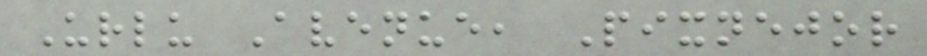Urlu Avenue, Pixnejor
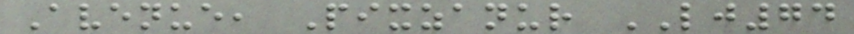Avenue, Pixzanur LJ74
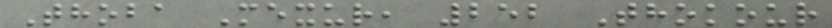Thoba Mexur, 252 Thokour
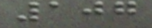107
